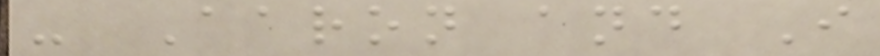- Aaron and I
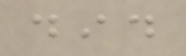did
